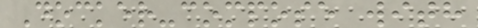Docker-compose with
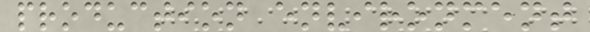production environment
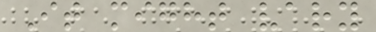It might vary
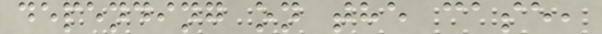depending on the case,
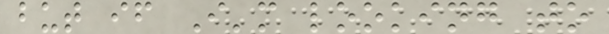but if I'm looking to
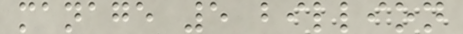manage 5 billion
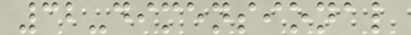32-dimensional
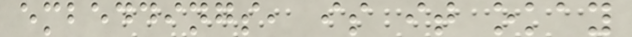embeddings, is it okay
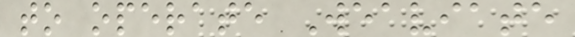to operate Weaviate
